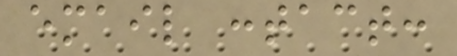email contact:
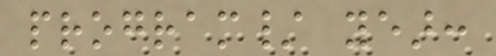program/ year:
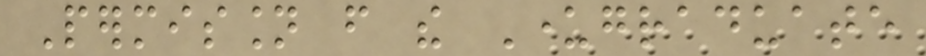Permission from the Undergraduate
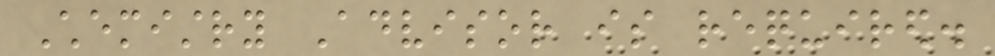Chemistry Advisor is required.
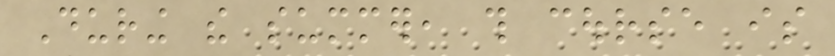During the summer, this course is
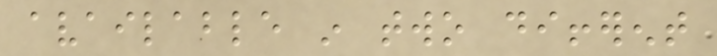available in two different
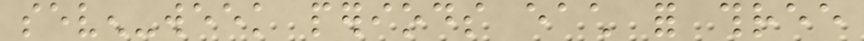seven-week periods each for three
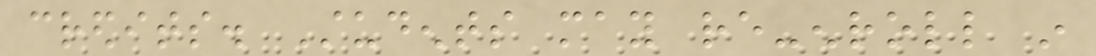credits. Students may re-enroll in
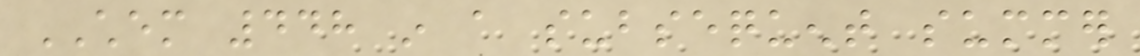CHEM 448 in a subsequent summer
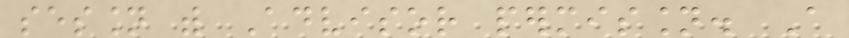session with Advisor permission. A
